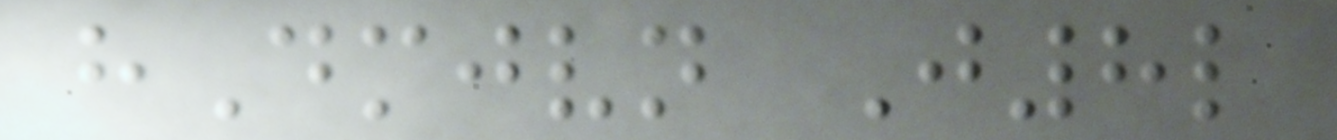hDmjvn J8l
